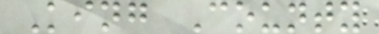King County
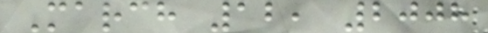March 12, 2008
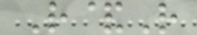R&R
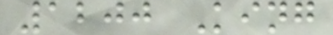1200 King
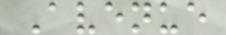Avenue
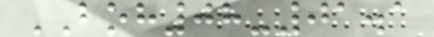BOH08-01.1
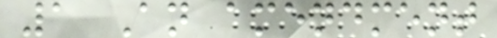1 An amendment
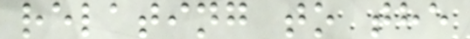relating to the
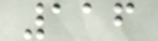116
